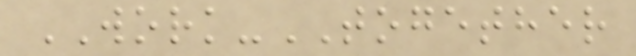WORK-TOGETHER
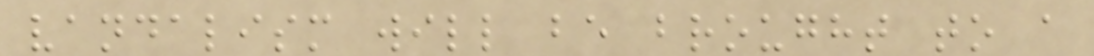vandalism will be brought to a
